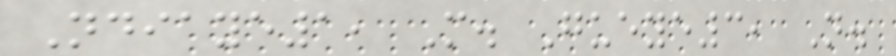Ndiaye1, M. Gueye3, N.
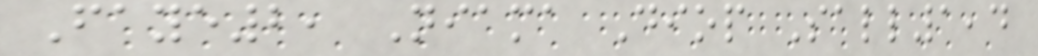Faye2, Niama Diop Sall1,4
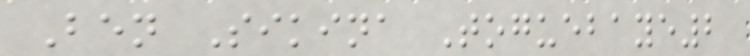Ben Sikina Toguebaye2
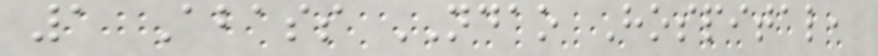1 Abass NDAO Hospital,
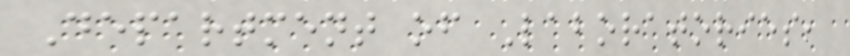Department of Laboratories,
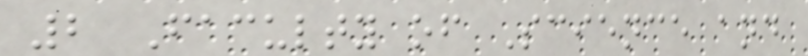2 Faculty of Science and
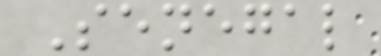Senegal
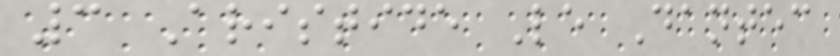3 Aristide Le Dantec
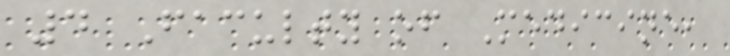4 Faculty of Medicine,
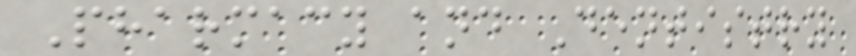Pharmacy and Dentistry
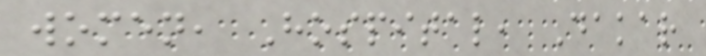women, Hospital, Dakar
